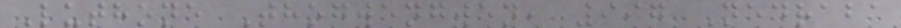Luthone Thogwengwen, 997 Nedraba
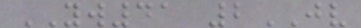YW41 2JV
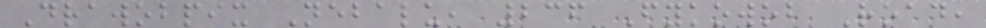Drawobpix Nebalu, 236 Fykowob Road,
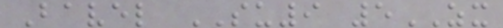Bavel SU9 5ZX
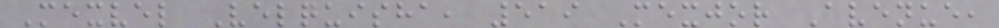Mexvel Velquisha, 519 Mexjor Avenue,
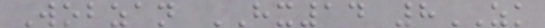Wobzan HX14 8ZK
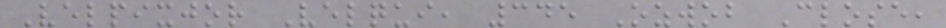Velpixjor Velqui, 345 Ozwob Close,
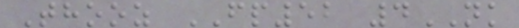Thooz FP52 4NK
